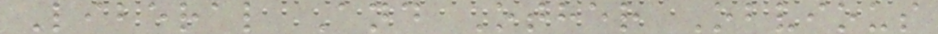Liberal And Other Obvious
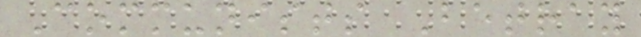Communists Betray
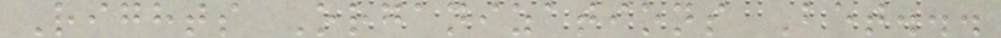Rights Organizations Bet...
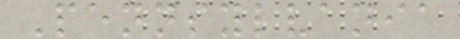Pennsylvania
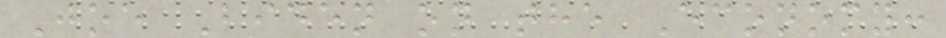Joe Biden on the Economy:
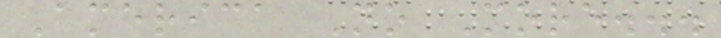America No More...
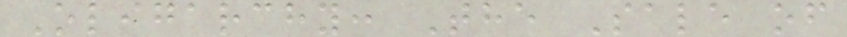Oligarchy: The Sale of
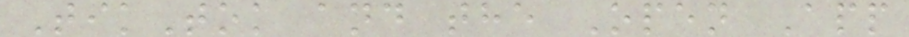TikTok and the Open App
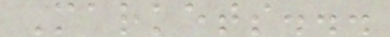Markets...
